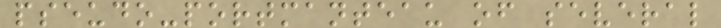pseudo-portmanteau of several
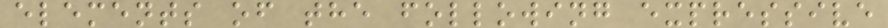elements of the following expressive
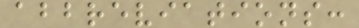abbreviations:
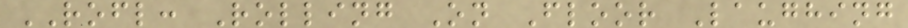ROFL: Rolling On Floor Laughing
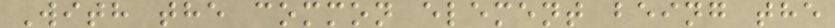With the common element being the
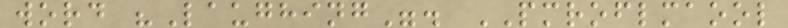word "Laughing". PMROFLMAOOL
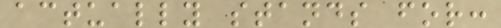actually stands for:
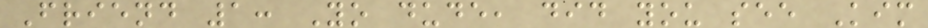Friend 1: Yo dude, did you see Kim
